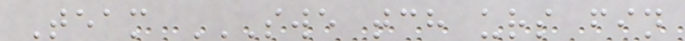Team SWE TCH URS FIN
